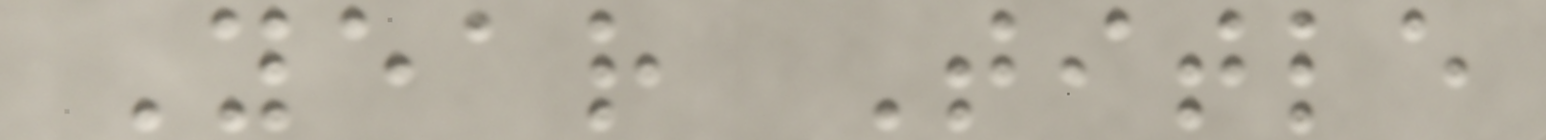Year Title
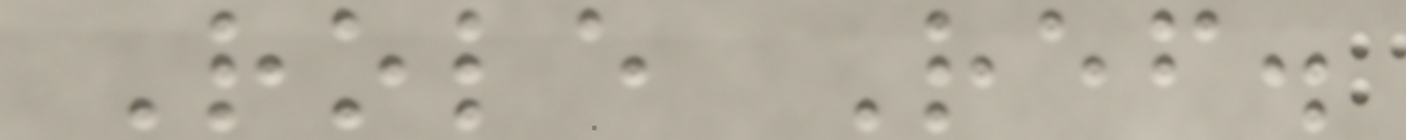Role Ref.
